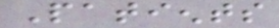Patients
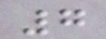7
